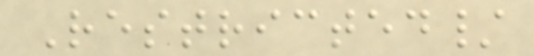Restricted/
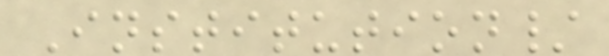Institution/
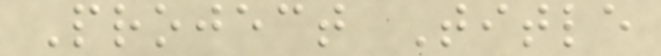Project Title
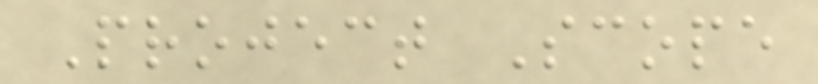Project Scope
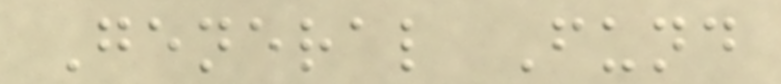General Fund
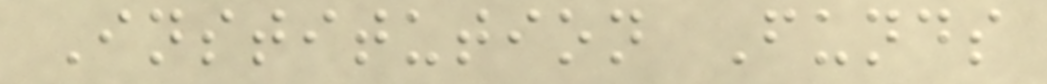Institution Funds
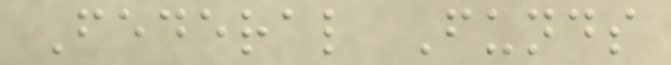Federal Funds
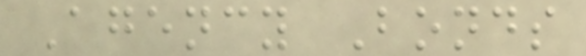Agency Bonds
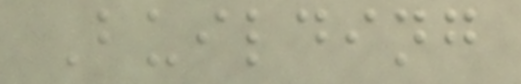Building
